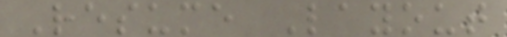Resume Layout
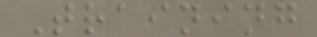Training
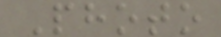Photo
